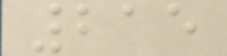215
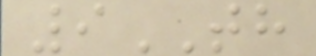9TH
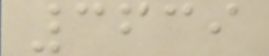3639
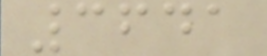3641
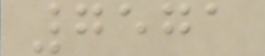7571
